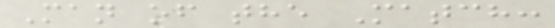Man of the Match:
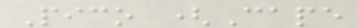Pico (Cape
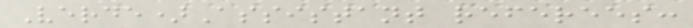Verde)Assistant referees:
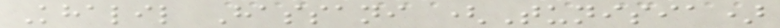Khalil Hassani (Tunisia)
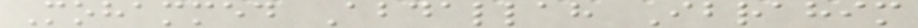Mohammed Abdallah Ibrahim
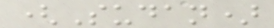(Sudan)
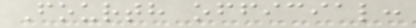Fourth official:
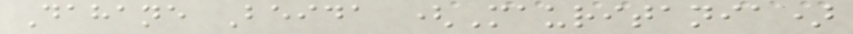Dahane Beida (Mauritania)
